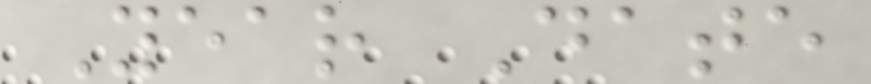Year Date
